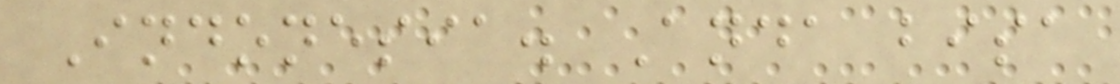Indonesia. Anda bisa
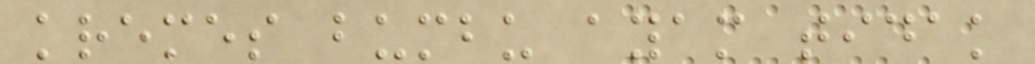kremes bumbu ayam tidak
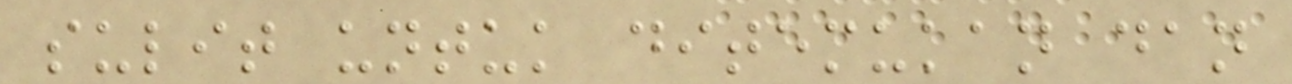sulit untuk ditemukan dan
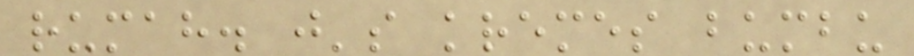rumah. j's kremes bumbu
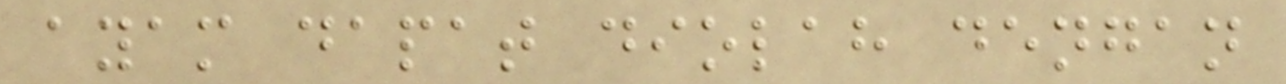ayam dapat diolah dengan
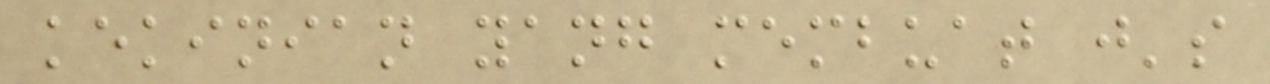kekinian yang membuat j's
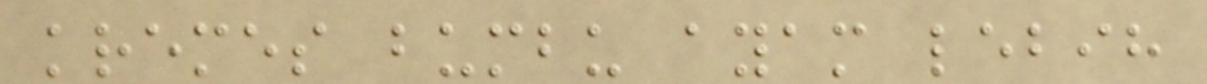kremes bumbu ayam lebih
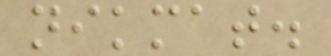nikmat.
